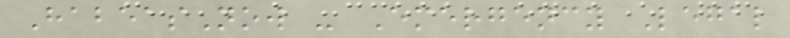HabeasNow - Emergency Legal
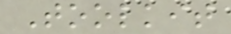Toolkit
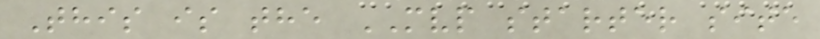This is the MVP starter site
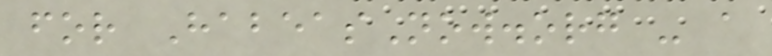for HabeasNow.org - a
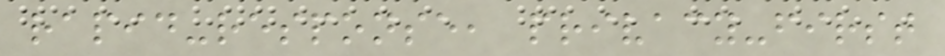rapid-response, privacy-first
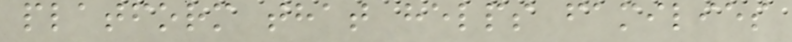platform that helps families
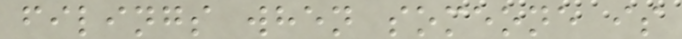filings when someone is
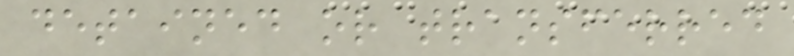detained or transferred
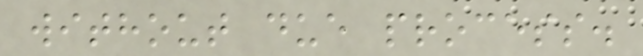without due process.
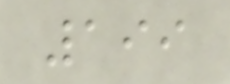199
